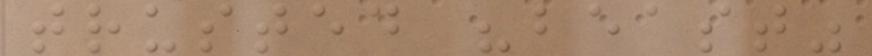trusted "beast"
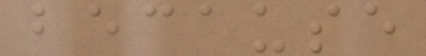because
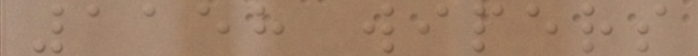1158 wipers
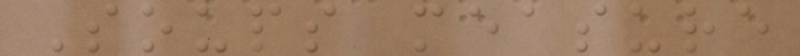Soups measure
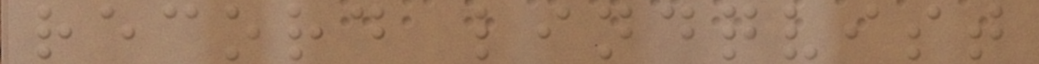record lindqvist
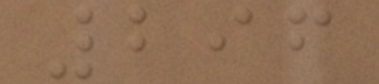296
